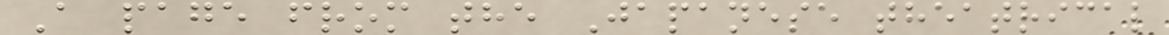A page from the Japanese theatrical
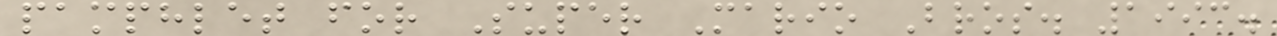pamphlet for Super Mario Bros. 1993.
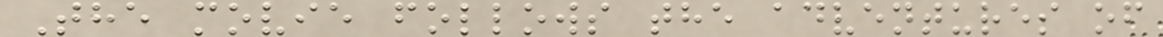The movie follows the adventures of
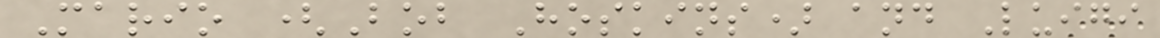Mario (Bob Hoskins) and Luigi
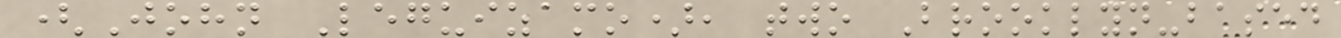(John Leguizamo), two Brooklyn-based
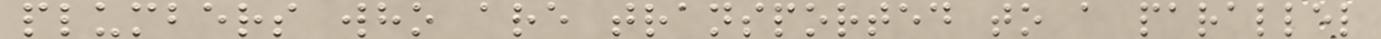plumbers who are transported to a parallel
